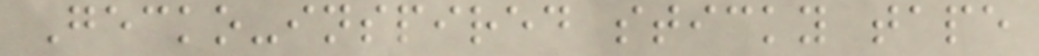Gecko-inspired sticky tape
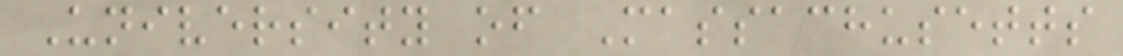University of Massachusetts
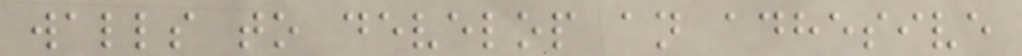walls to develop an adhesive
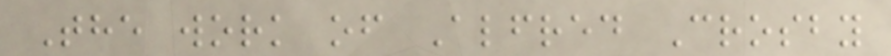The work of Alfred Crosby
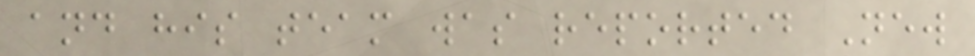and his team was reported New
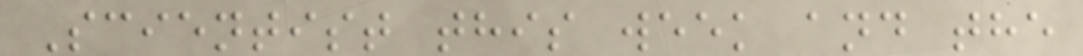Scientist this week and the
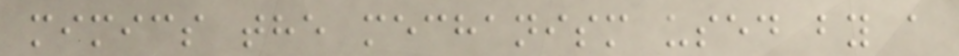mimics the mechanism used by a
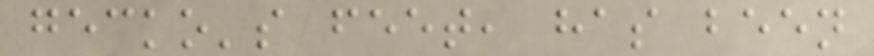gecko's feet, has been
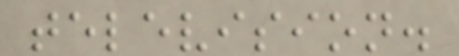television.
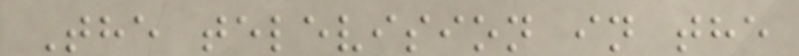The television in the
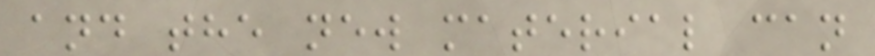and the new material can
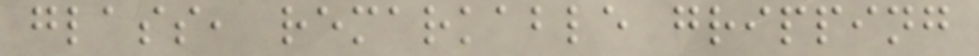glass, remarkable gripping
